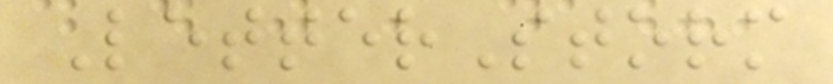LetterStorm
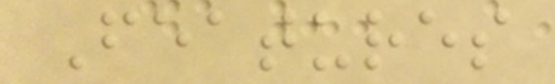Features
